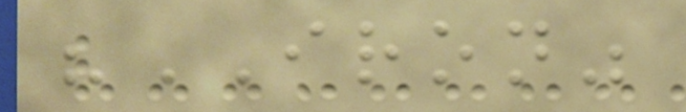"IRON"
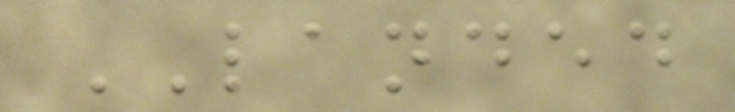LANDED
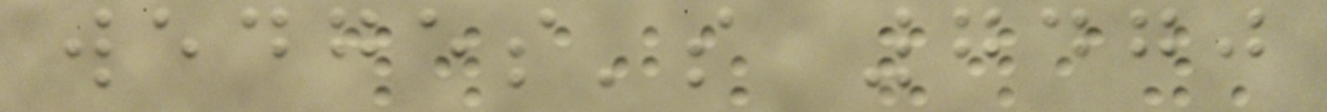wedges's 7470
